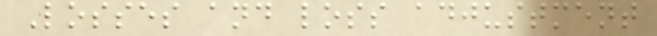Losses and loss adjustment
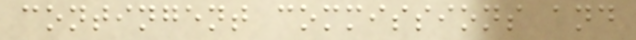contingent commissions and
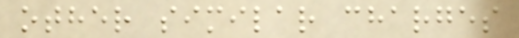other similar charges
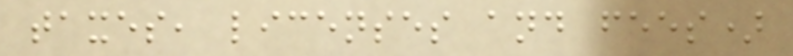taxes, licenses and fees)
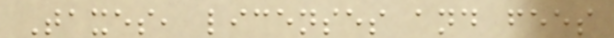Taxes, licenses and fees
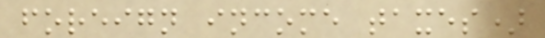foreign income taxes)
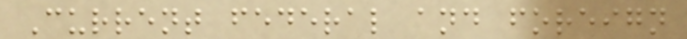Current federal and foreign
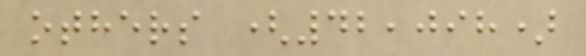others (42,098)
